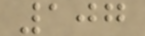107
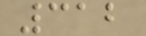312
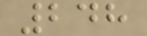248
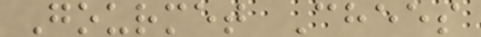Gourmet Chees
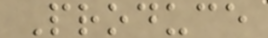Produce
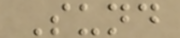Sund
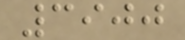3900
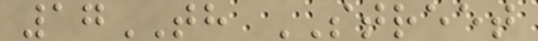17TH STREET
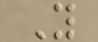Y
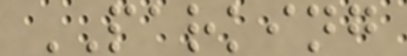PARKING
